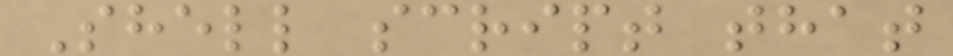Shell script that
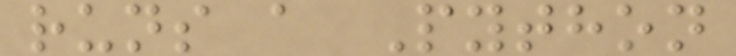runs a Python
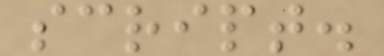script.
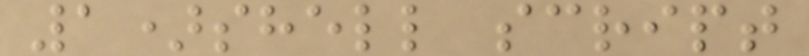1)shell script
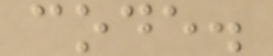code.
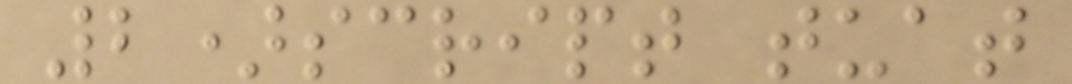2)script tuat
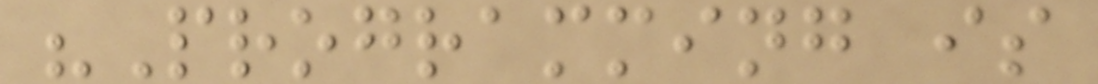"Programming is
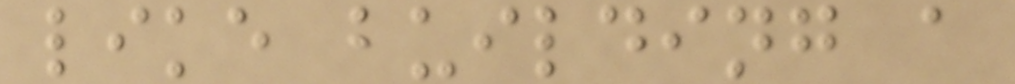like building a
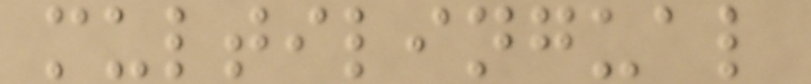multilingual
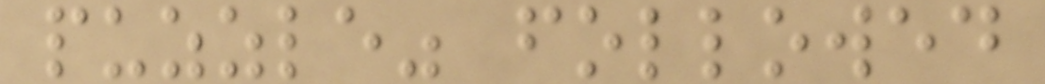puzzle" followed
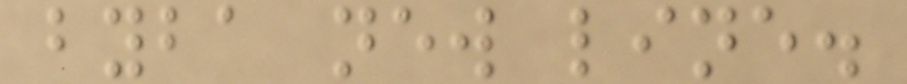byba new line.
